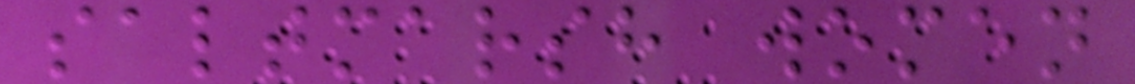saltmarsh women
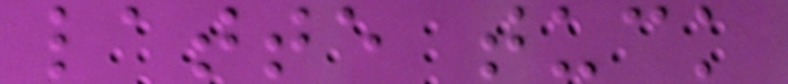latte tuck
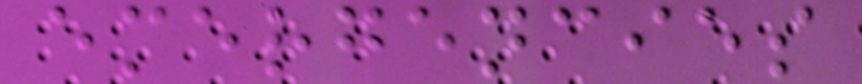emergencies
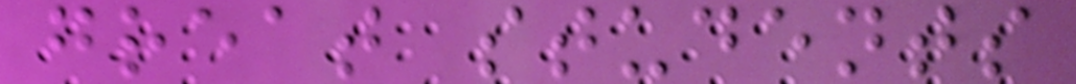great students
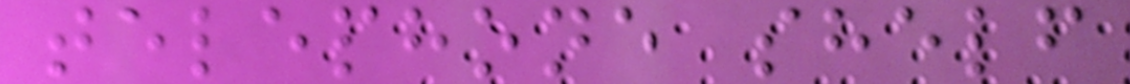telephone shelf
